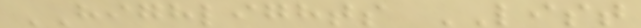HIGHLIGHTS LIST
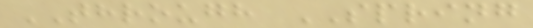THROUGH SPRING
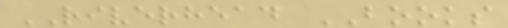RIVERHEAD BOOKS
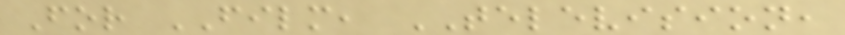For FILM, TELEVISION,
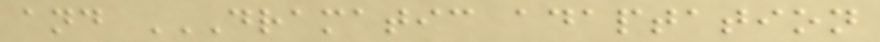and DRAMATIC ADAPTATION
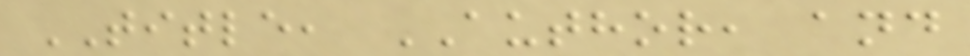TITLE, AUTHOR, and
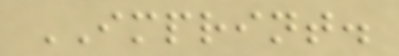IMPRINT.
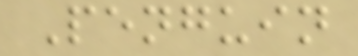Penguin
